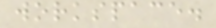workspace.
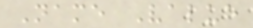Name Value
